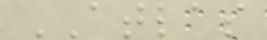ATLAS
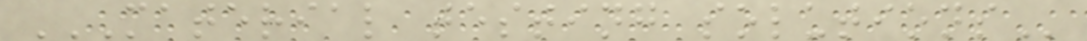MATERIAL TESTING SOLUTIONS
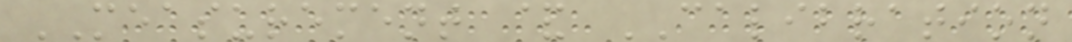MEASUREMENT & CALIBRATION
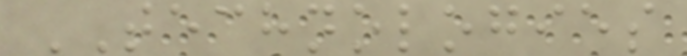TECHNOLOGIES
